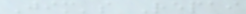Jim's Repai
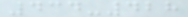434-428
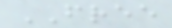FREE
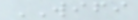WIFI
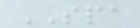SPA
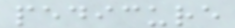pedicure
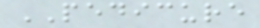PEDICURE
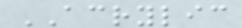ACRYLIC
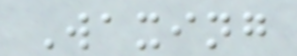Waxing
